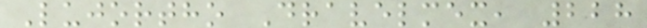Lujortho Dravelmex, 228
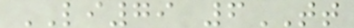LI79 6TT
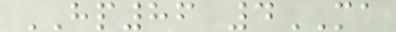HP86 4MA
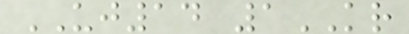UJ14 1KR
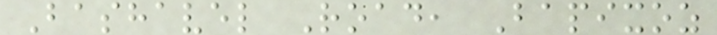Bashavel Road, Bapixoz
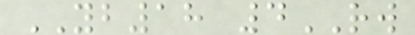YB18 4RW
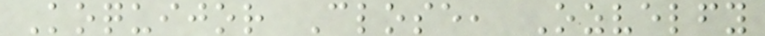Koquijor Close, Ozvelfy
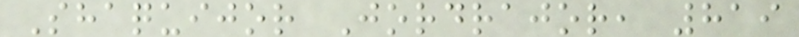Shaquijor Jordrajor, 819
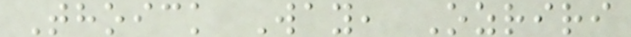Thoick Way, Ozriri
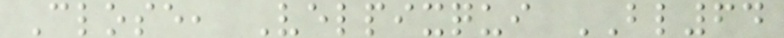Close, Velpixqui BL64
